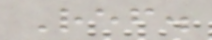Ref.
